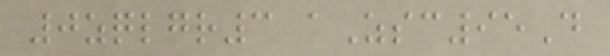0zqlgr3 aZsc95D
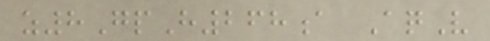z8GpH268a AqV
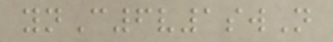ynC6v1swN
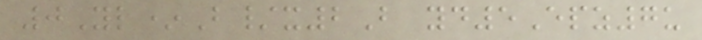0Yl*B/x2B yd5Epz7u
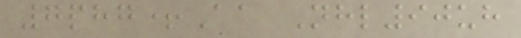7phg+Aa Nhl90uh
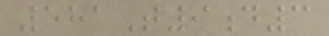581T9d3
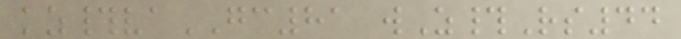kz#vaGC81 wZ#Rs44
